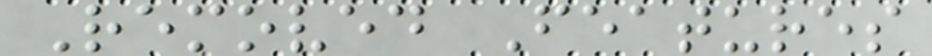Removed Features
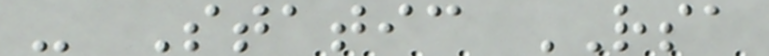- Static RSA
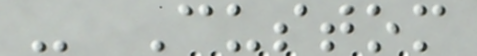- Custom
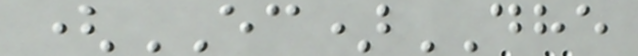(EC)DHE
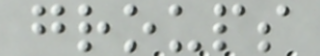groups
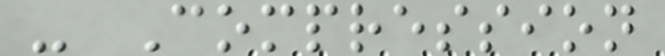- Compression
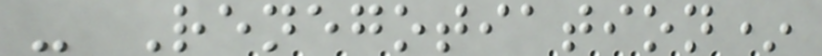- Renegotiation*
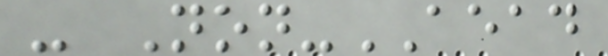- Non-AEAD
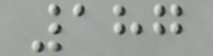187
